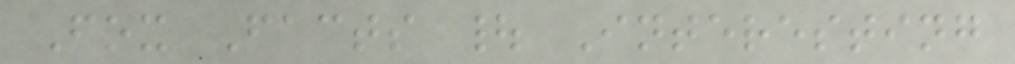Fox Facts | Interesting
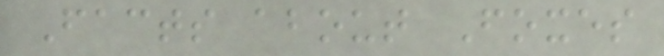Facts about Foxes
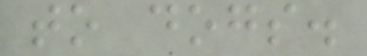to dogs.
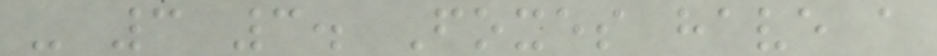- 3 3. Foxes have a
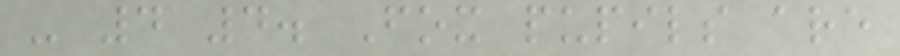- 4 4. Fox pupils are
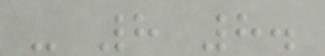- 8 8.
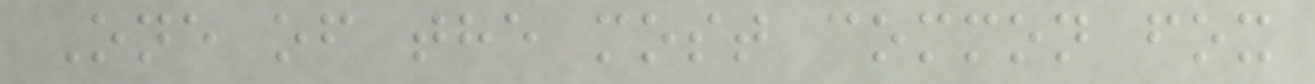One of the most common fox
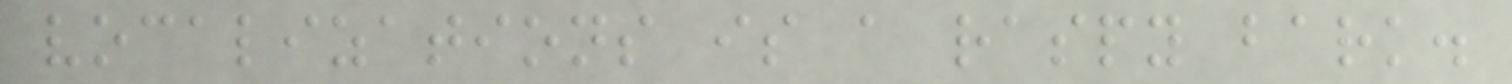vocalizations is a raspy bark.
